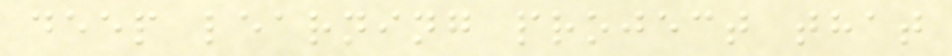deep learning project that
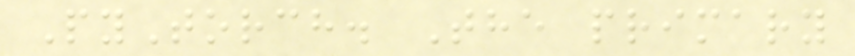PyTorch. The primary
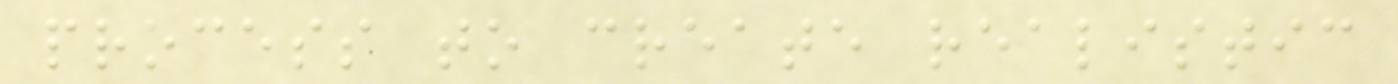process to create realistic
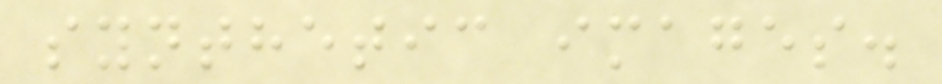synthetic images.
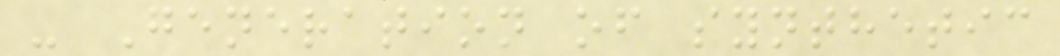- Generation of synthetic
